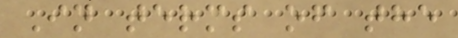In terms of the
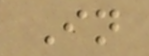In
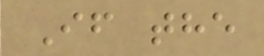If the
